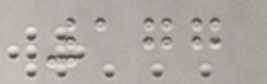177
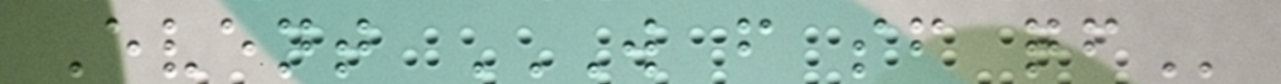Event W F SF QF
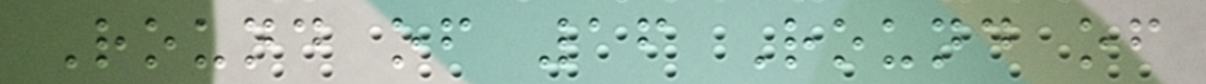Round of 16 Round of
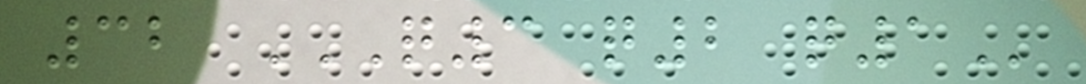32 Q3 Q2 Q1
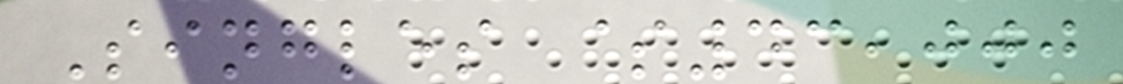Singles $43,000
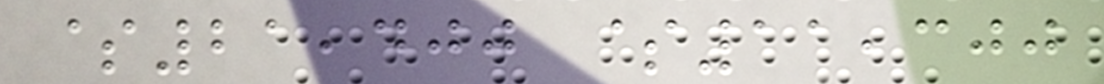$21,400 $11,300
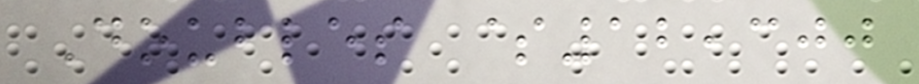Doubles $12,300
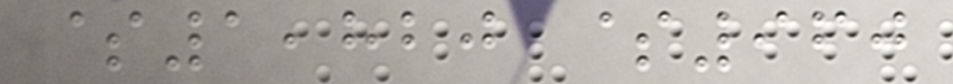$1,820 $960
